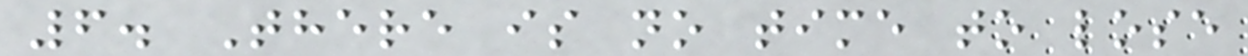6. There is no time to lose
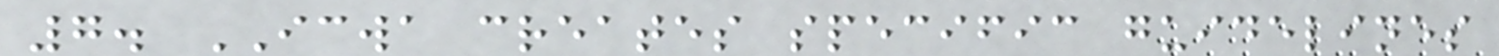7. ICWA creates specific guidelines
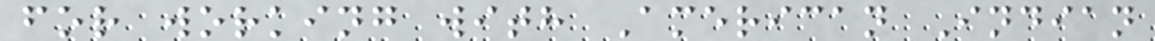for working with American Indian
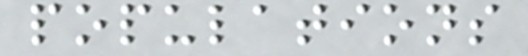populations
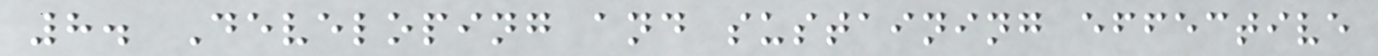8. Developing and sustaining effective
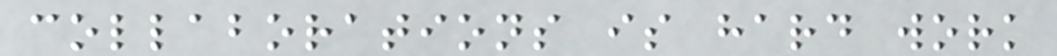collaborations is hard work
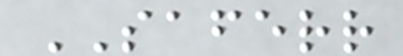SAFERR
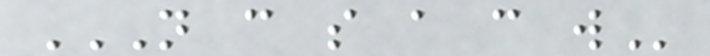N C S A C W
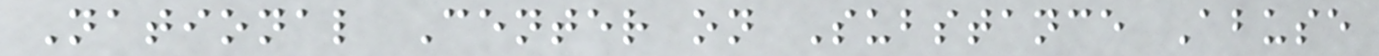National Center on Substance Abuse
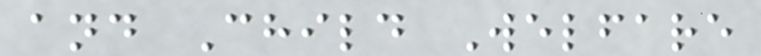and Child Welfare
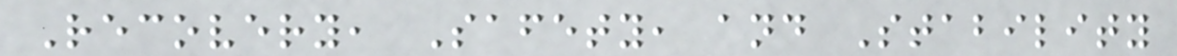Recovery, Safety, and Stability
